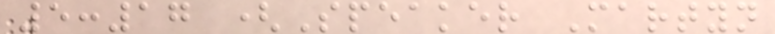5:17 (Speaker Martyn
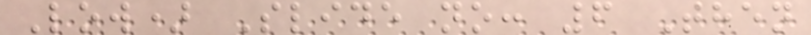Low) Slide no: 6 Then
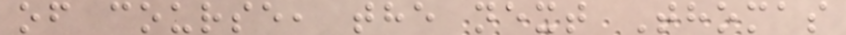of course, the next Thomas
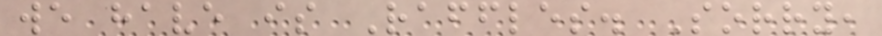we have is Raffles. Sorry,
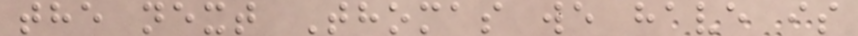the next Thomas we have is
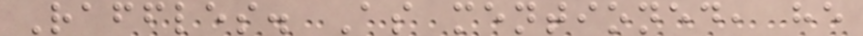Raffles. As mentioned, he
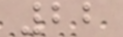22
